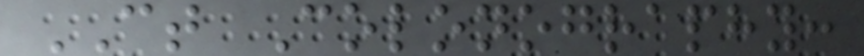CT Colonography:
